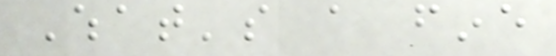What's a fine
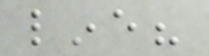line?
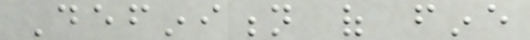Definition of fine
